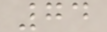74
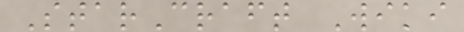StarCraft Wiki
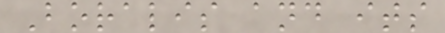Boralis and its
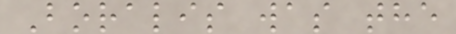Boralis was the
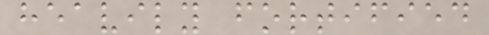heavily fortified
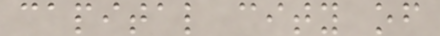capital city of
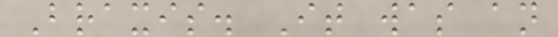Braxis. It was an
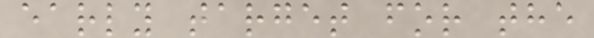early target for the
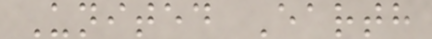United Earth
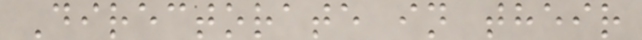Directorate in their
